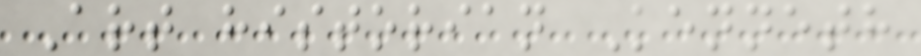Art historian Kenneth
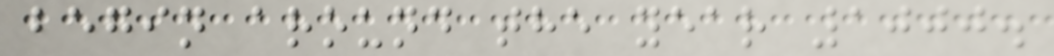begin around the year 1000.
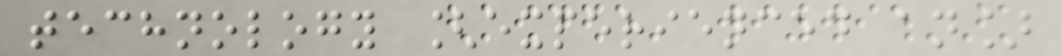technology [experienced an]
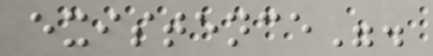existence".
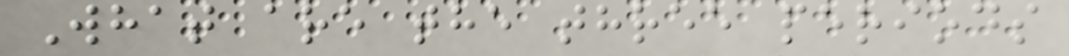What are the three periods
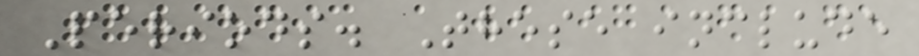Periods. These include
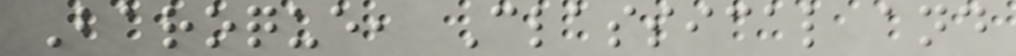Baroque, Classical and
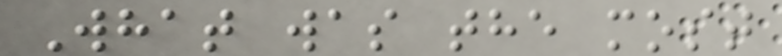What was the most
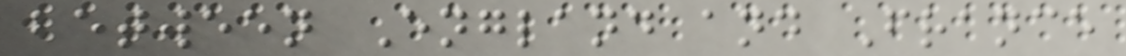between England and France
